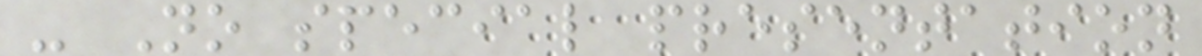- No special presentation
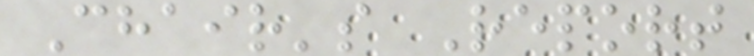Chair's Report
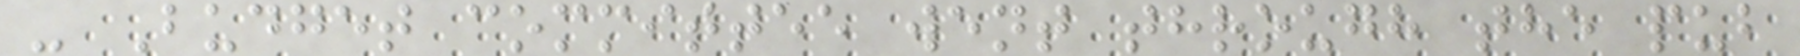- Budget committee went through the pub
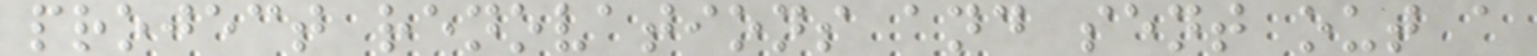project renovations and sent out a
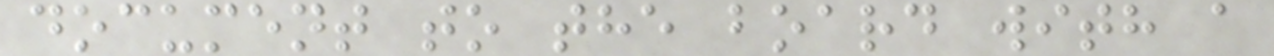document to the board with a
